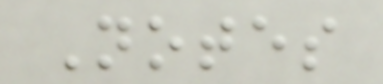Notes
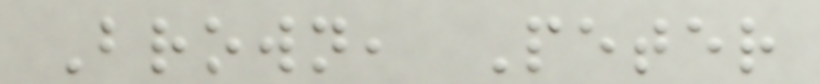Brown, Peter
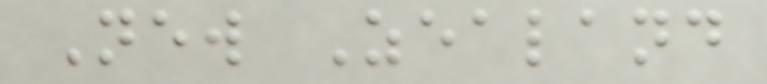New Zealand
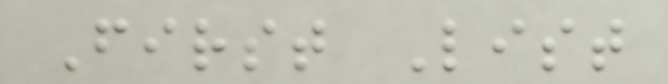First List
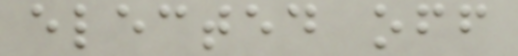elected off
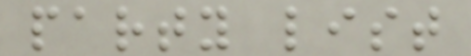party list
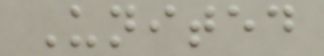United
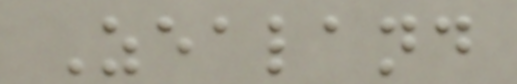Zealand
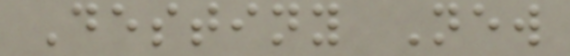Destiny New
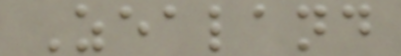Zealand
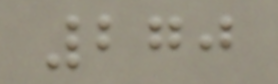270
